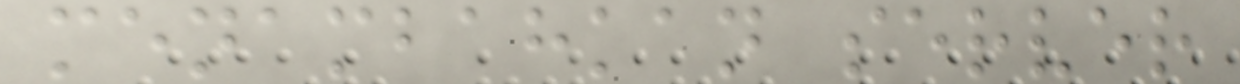menambahkan server
